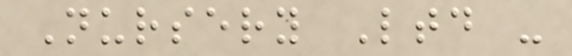Nursery Ltd -
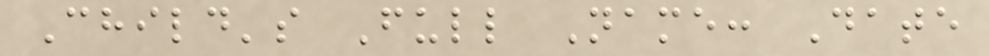Child's Full Name: Date
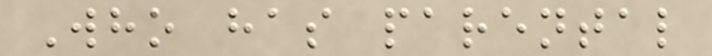Who has parental
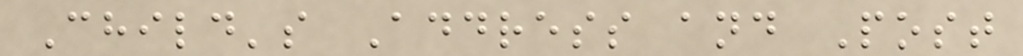Child's Address and Post
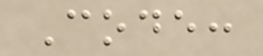Code:
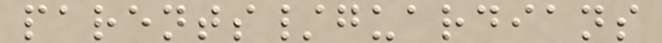parents/guardians
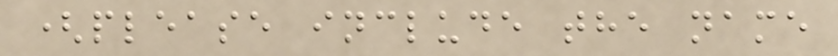(please include the name
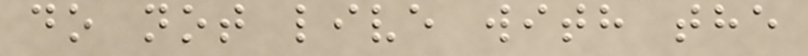do not live with the
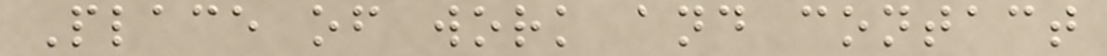Place of work and contact
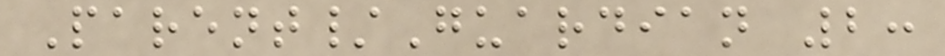Parent/Guardian 2:
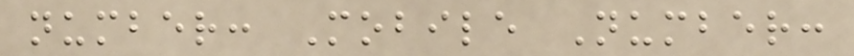number: Mobile Number:
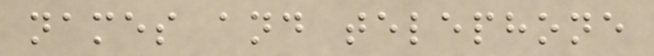names and telephone
